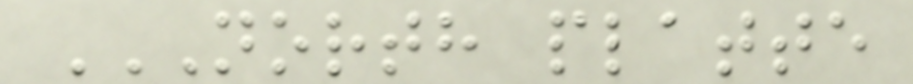NORTH PLATTE
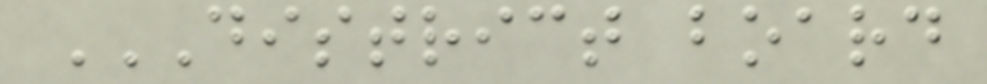DISTRICT BOARD
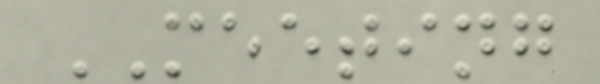MEETING
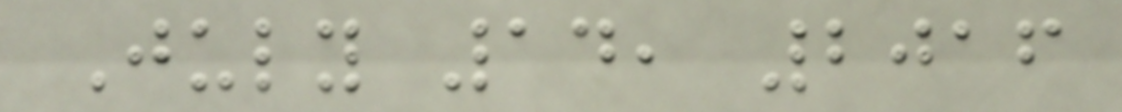July 14, 2016
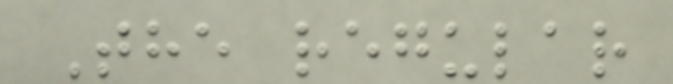The regular
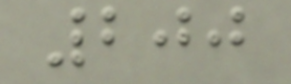200
